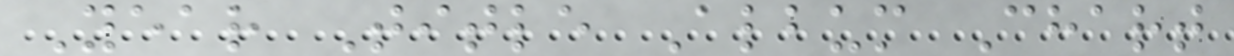Year Title Album Chart
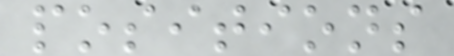positions
